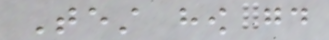Test how good
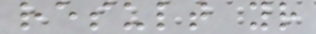result your
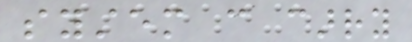system can carry
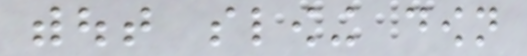without slowing down
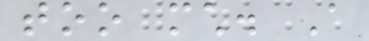too much. A
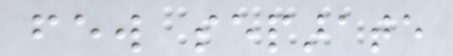few separate
